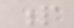p
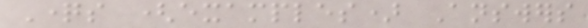Questions (examples) Answers
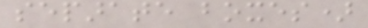separate boxes)
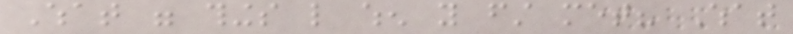What were things like when you first met? What
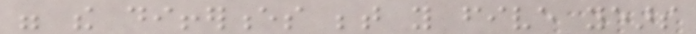were the differences between you five years
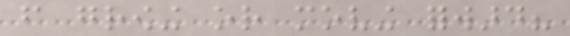from growing or moving forward?
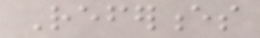References
